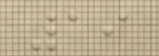19
